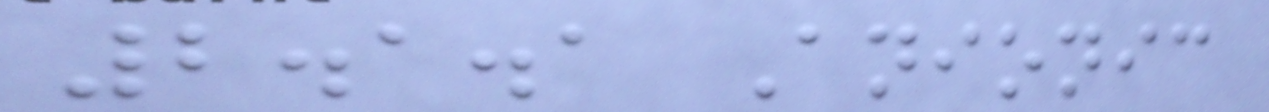2.1.1 Anionic
